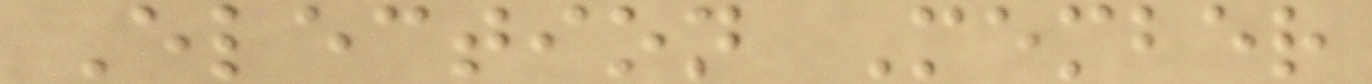Election Member
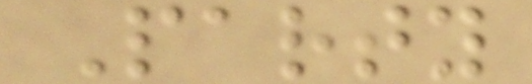Party
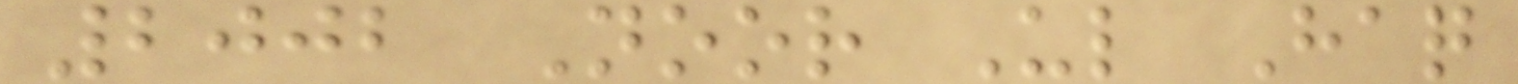2002 Noor Ul Haq
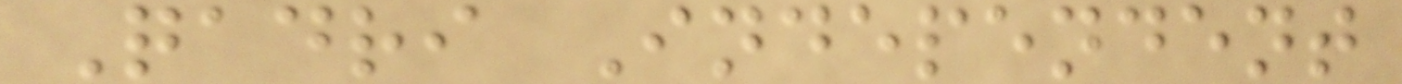Qadri Independent
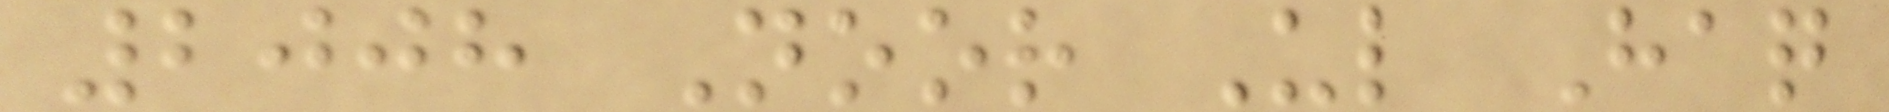2008 Noor Ul Haq
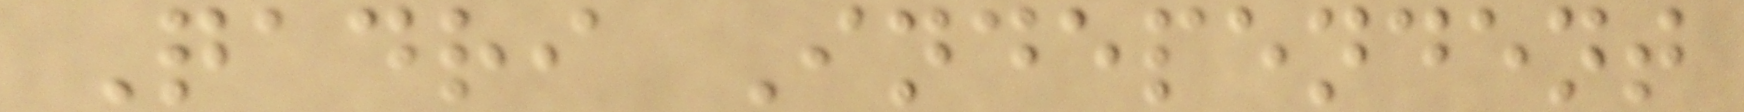Qadri Independent
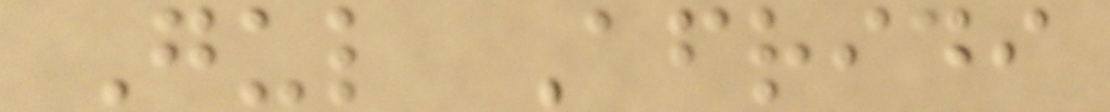Gul Afridi
